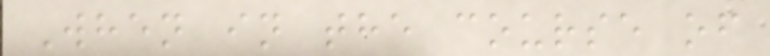When in the course of
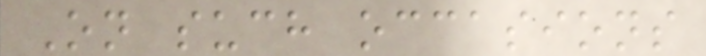On such occasions
